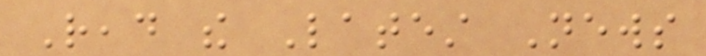Read the Latest News
